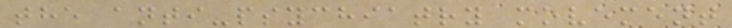the anti-psychiatry movement
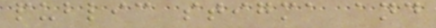public stigma and
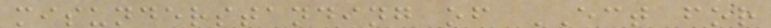misunderstanding of ECT for
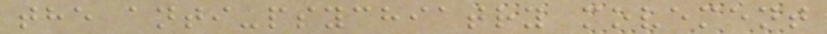the anti-psychiatry movement
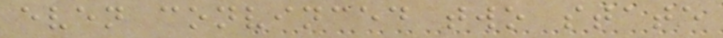even convinced two state
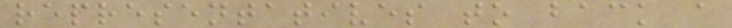representatives to back a
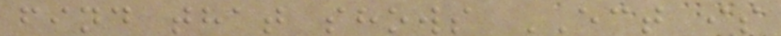find that shows ECT is
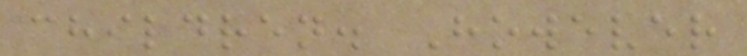children. However
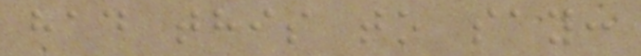had this to say:
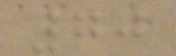70
